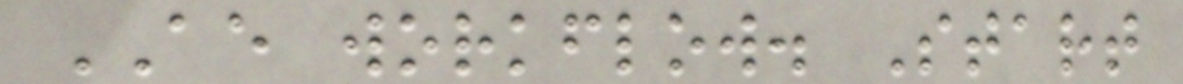AE workflow. Start
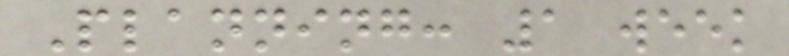Planning: 1 week
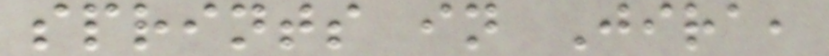sprints in Jira,
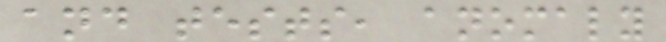and tests, anomaly
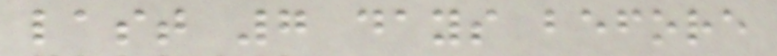last 7 days before
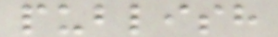publish
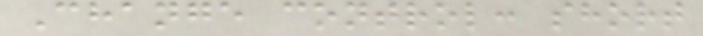Change control: short
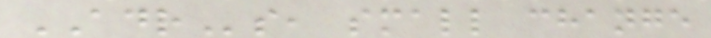ADRs, small change
